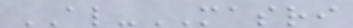AL-MASRI
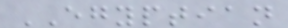EGYPTIAN
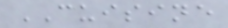CUISINE
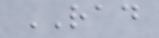RAD
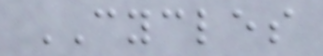CYCLES
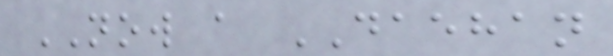NOW a DAEHAN
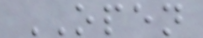OPEN
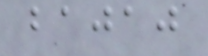bajaj
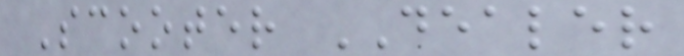Scooter DEALER
